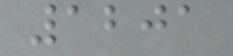1201
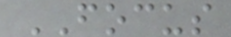FOCUS
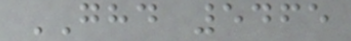GHD 5465
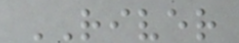RIVER
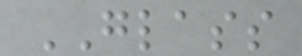GLASS
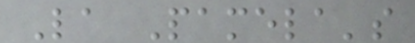La Pamela's
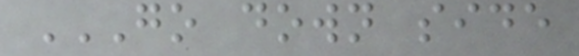GO DOWN SIDE
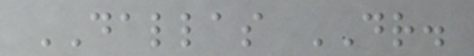DALLAS DR.
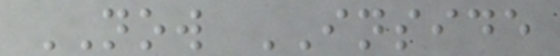NOW INSIDE
